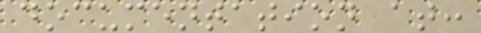documentation at:
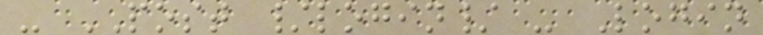- POST /login/ - Login
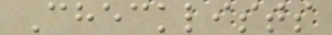Checklists
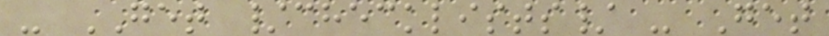- GET /checklists/ - Get
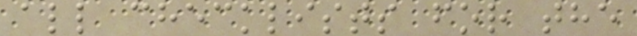all checklists for the
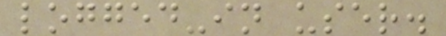logged-in user.
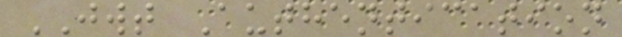JWT Authentication
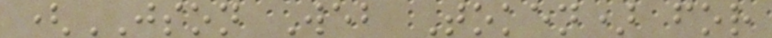(JSON Web Token) for
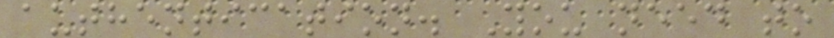authentication. You need to
